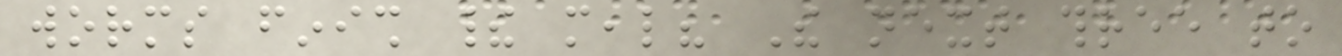worms finish their meal? The next three to
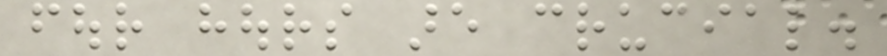four hours are crucial.
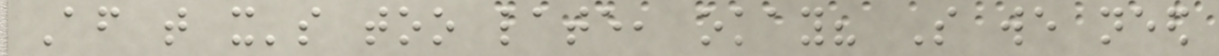After that it's too late, okay? So we need
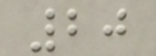20
